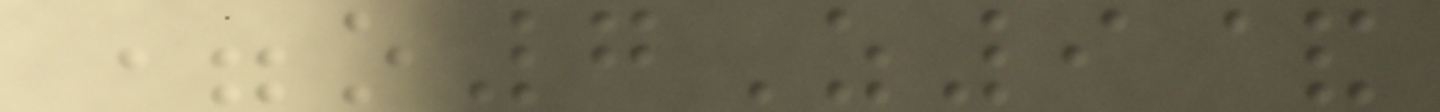=o7Z9&
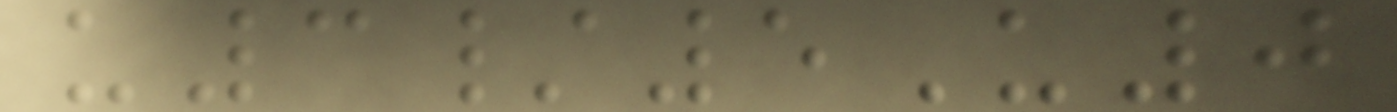u3/5U0
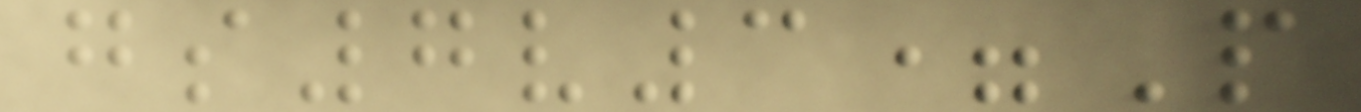gs7v3=P
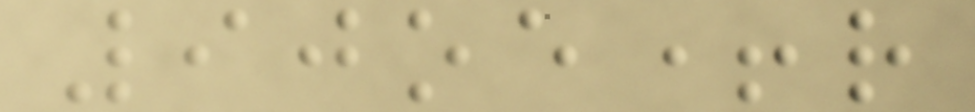90oe+r
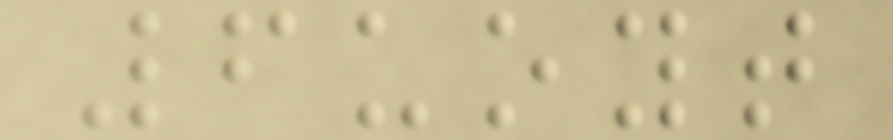6uoyt
